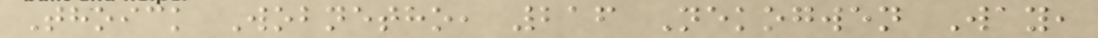Thoick Wobnetho, 216 Nekogwen Way,
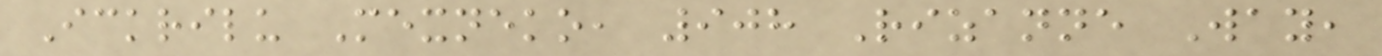Ickrilu Mexneko, 908 Rizanne Way,
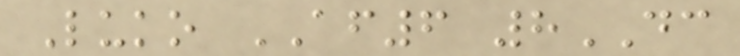Luko AF6 8DC
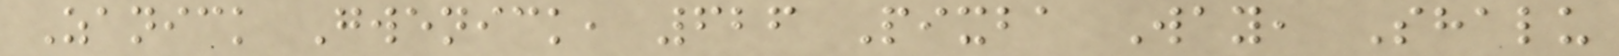Zanick Gwenick, 626 Pixba Way, Shalu
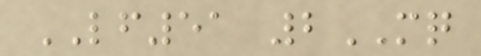LF51 2MQ
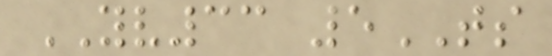YV33 5TS
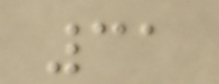31
